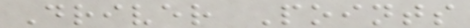Driver Points
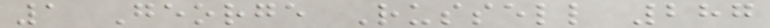1 George Russell 287
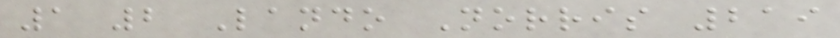1 2 Lando Norris 219
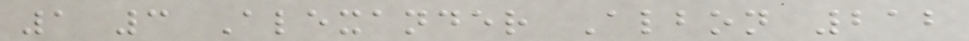1 3 Alexander Albon 212
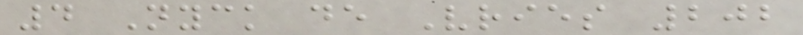4 Nyck de Vries 202
